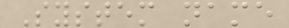System name
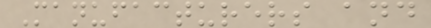Manufacturers and
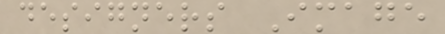designers Image
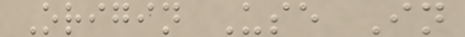Origin Use In
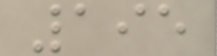195
